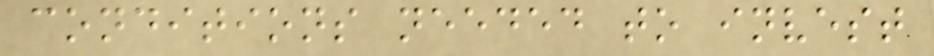conditions needed to invest
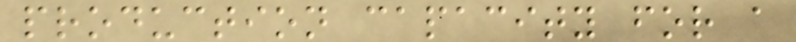production capacity for a
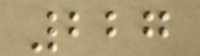227
